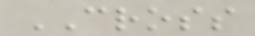CROSS
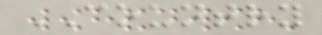COUNTRY
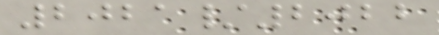2021/2022
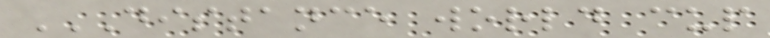DISTANCE WORLD CUP
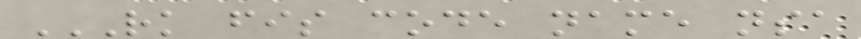RK FIS CODE NAME NSA
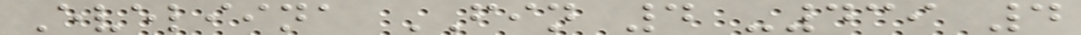Eveliina FIN 4 -439 4
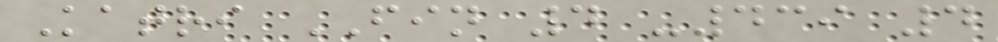Katri FIN 4 -439 4
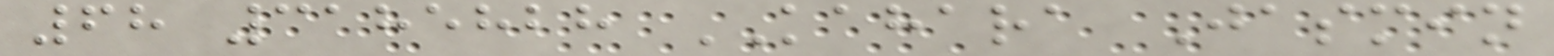68 3185828 KAHARA Jasmin
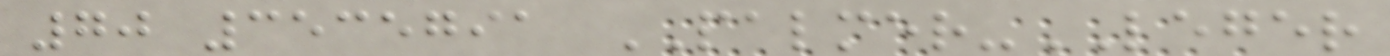70 3535791 PALMER-LEGER
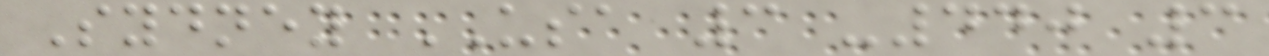Sydney USA 3 -440 3
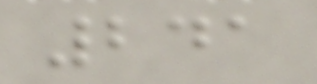241
